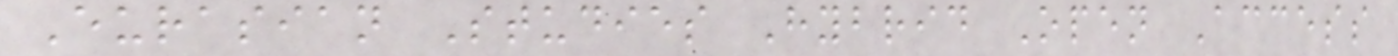Eurasian Studies Hybrid Open Access
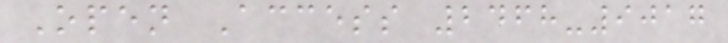Open Access 2468-9017
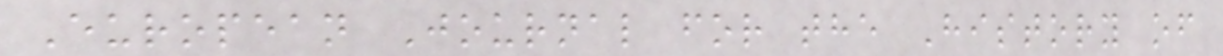European Journal for the History of
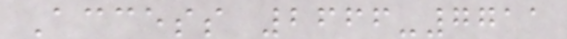Access 2666-7711
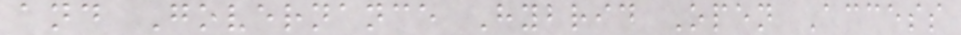and Governance Hybrid Open Access
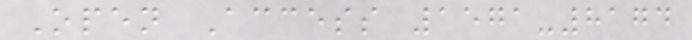Open Access 1571-8174
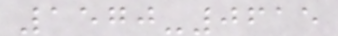1570-0615
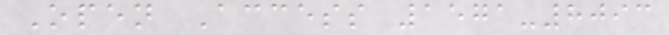Open Access 1571-8093
